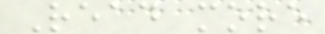Read more
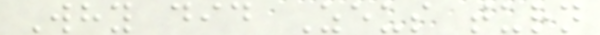Why did Zeus turn
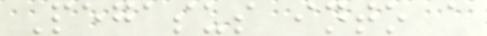Pegasus into a
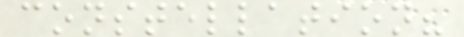constellation?
